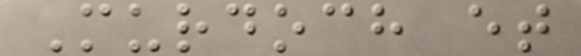Murdoch et
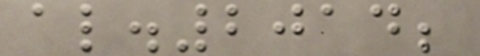al.2014;
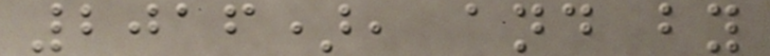2016), and by
